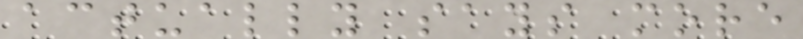actually says more
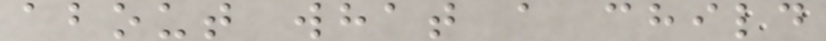about what a child
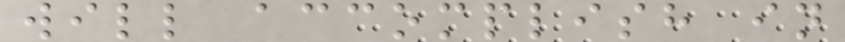will accomplish in
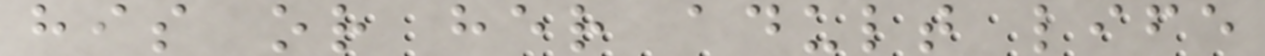his or her adult life
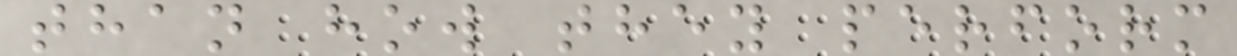than how they perform
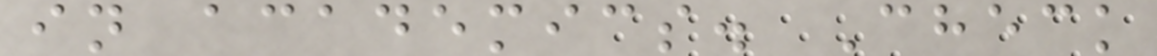in academics. Check
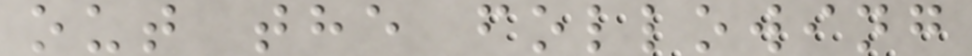out the following
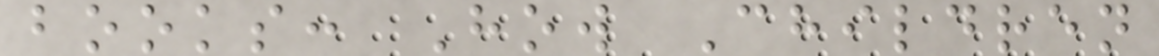books: How Children
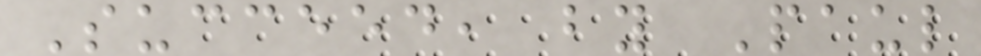Succeed, by Paul
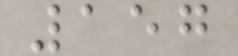157
